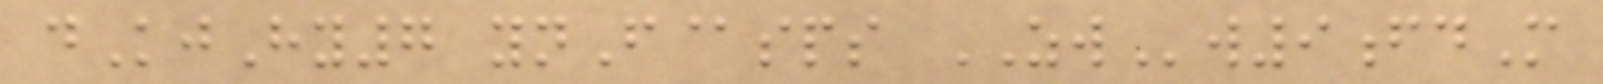dKjHy7 ynF@sps ZWw9fdM
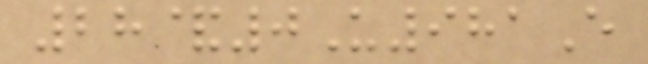28&0U981E
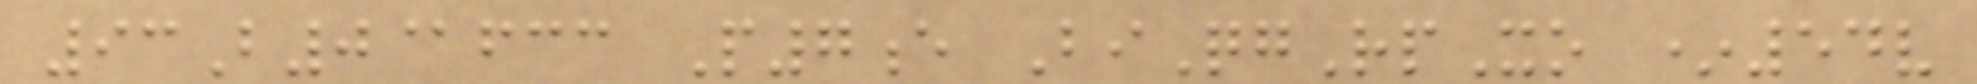93B0@fcc P7e BiQgRpXo *54v
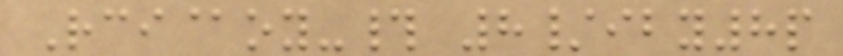Rci@oy-# 8/iby8p
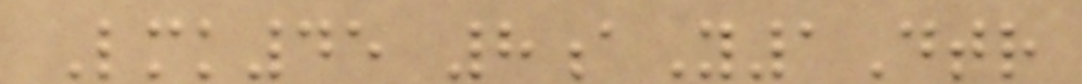Lmk45 8aY1Dtr
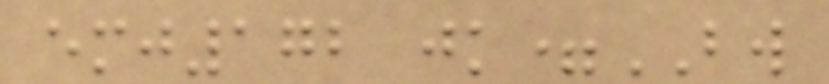emj172 jk=BW
